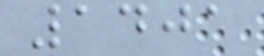1401
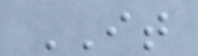IT
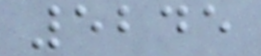5245
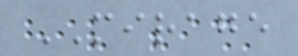MIRAGE
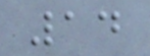14
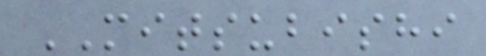MITSUBISHI
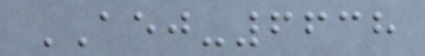AEJ-6638
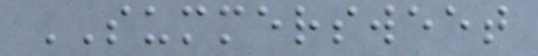SUMMERSWEET
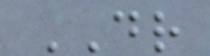DR
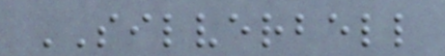SILVERBELL
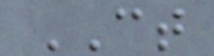CT
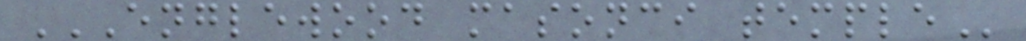ENGLEWOOD MASONCI TEMPLE
